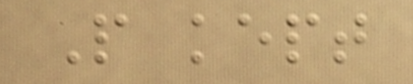People kept
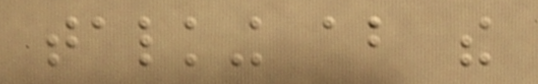talking about the
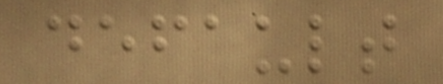default
